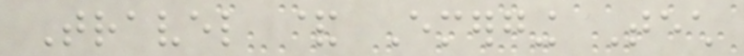Travel & Emerging Tech
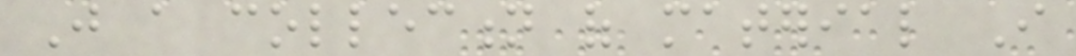Just a collection of material I
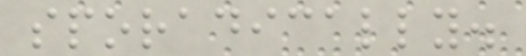sporadically.
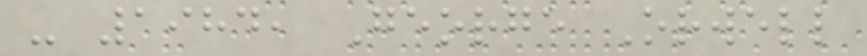- 1984, George Orwell
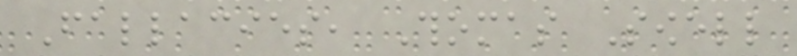Fallacies, Thomas Sowell
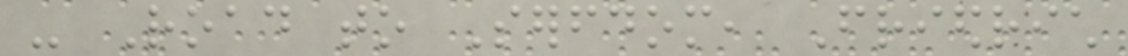- Road to Serfdom, Friedrich
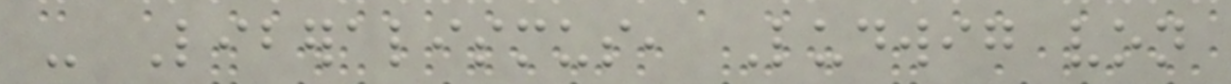- Liberalismus, Ludwig von
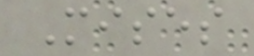Mises
